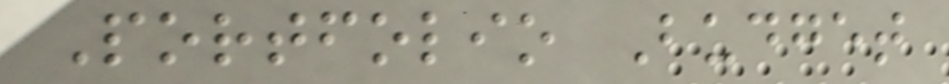Portfolio Budget
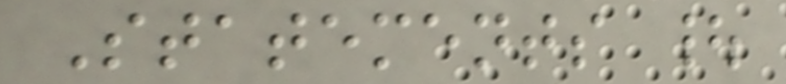Statements |
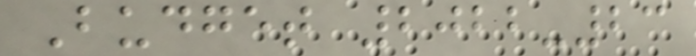Budget 2022-23
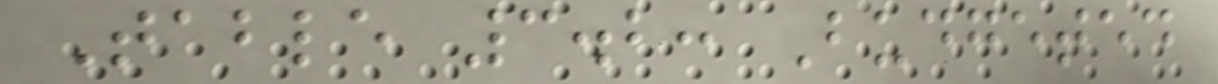Table 3.2: Budgeted
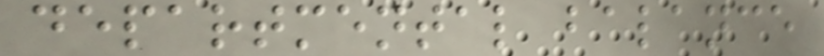departmental balance
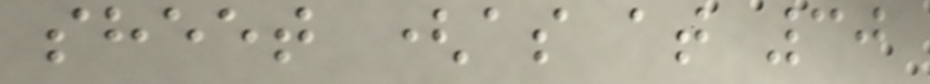sheet (as at 30
